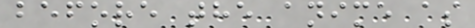before the anime as
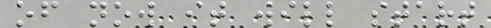of now it will start
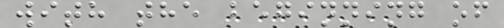with the beginning of
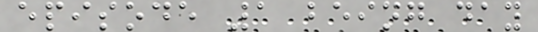episode 1 being day
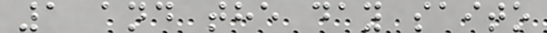1 and the day saito
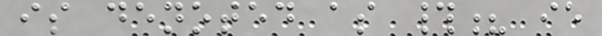is denoted as #? ie
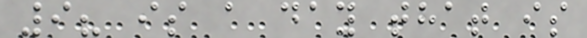9? is a day that is
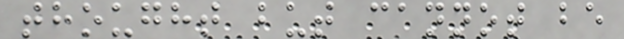thought but cannot be
